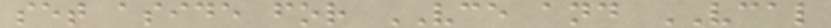set aside for VCE and VCAL
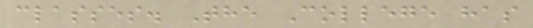classes. The College has
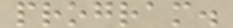program.
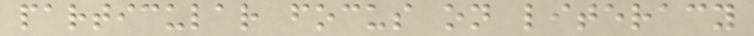particular focus on literacy
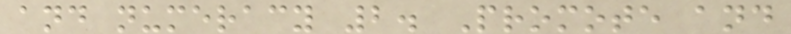and numeracy 2. Promote and
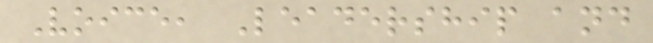Voice, Leadership and
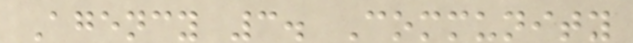Agency 3. Community
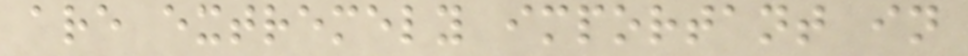are extremely important in
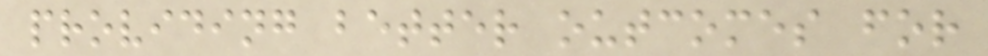providing better outcomes for
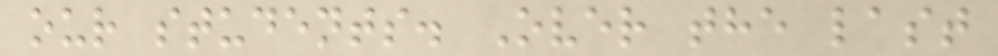our students. Over the last
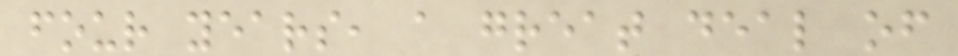four years, a great deal of
